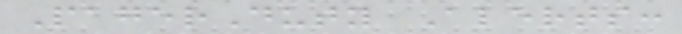PagerDuty Alerts:
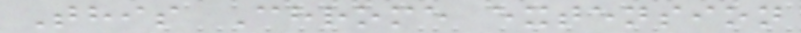This Chrome extension
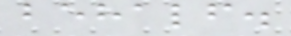behalf.
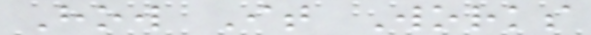How It Works
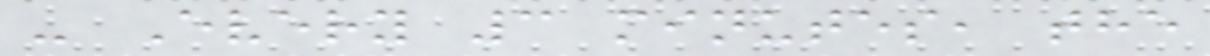- Every 3 minutes, the
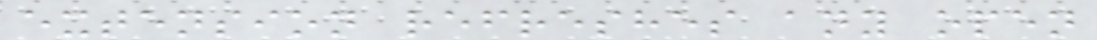extension refreshes any open
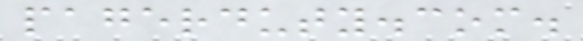pagerduty.com.
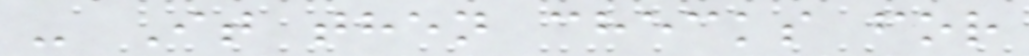- It then checks for
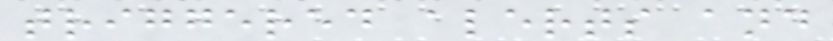triggered alerts and
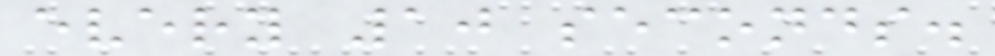every 10 seconds.
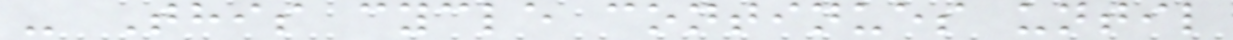- This cycle continues until
